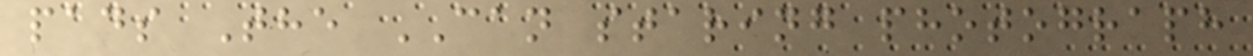pads The CAN staring photograph
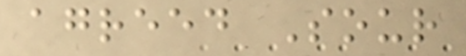agreed Sour
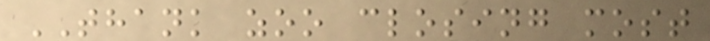THANK zoo closing most
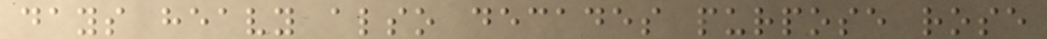days heavy also decades purpose rose
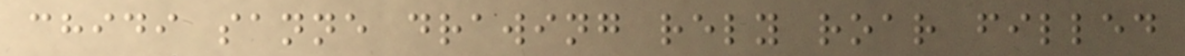chidi sanne drawing rely roar filled
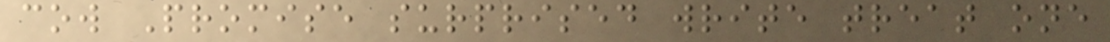cow Promise surprised write treat one
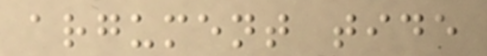argument tide
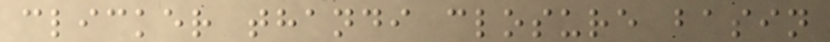clicker thandi closure basin
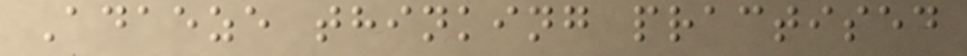Adaeze thinking practised
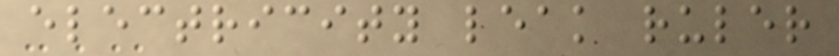electricity leak ruler
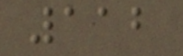112
